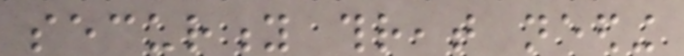security threat needing
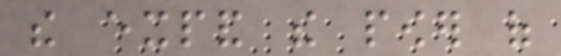the expand the power of
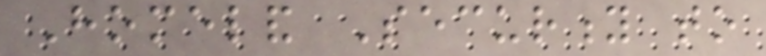Homeland Security to
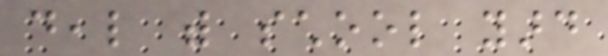deal with school yard
